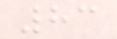83
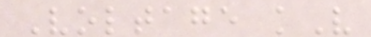Voltage kV
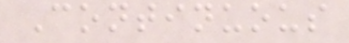Continuous
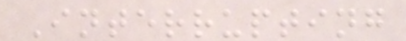Interrupting
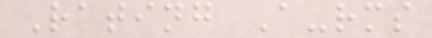Rating A-rms
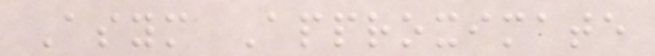Asym Approximate
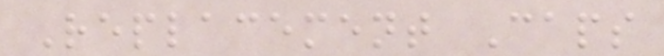Replacement Caps
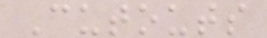Cutouts
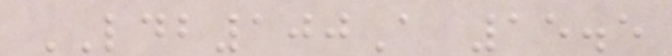LDB100A 15.5
